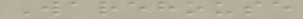Warehouse
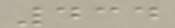434
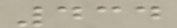434
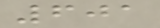601
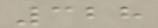328
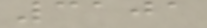3101
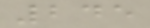245
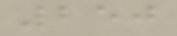250
